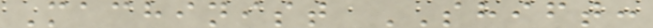Machinist SHIFT:
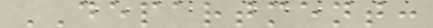DEPARTMENT:
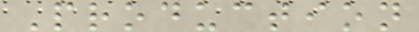Production
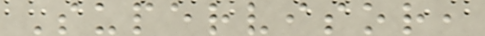Supervisor,
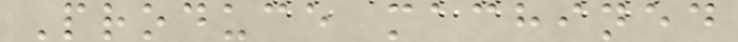Produce machined
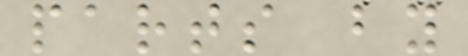parts by
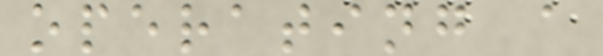operating a
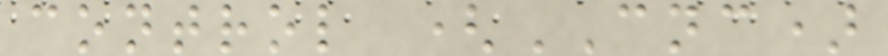control (CNC)
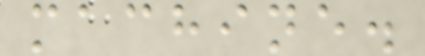machine.
